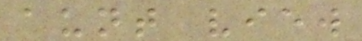aunt view
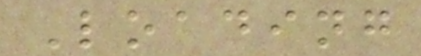Loading
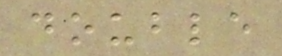double
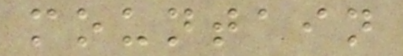mountain
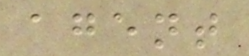agent
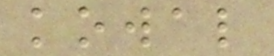kowal
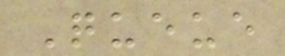Queue
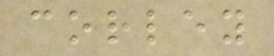corley
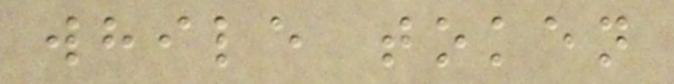while token
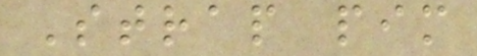Strap pim
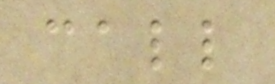call
